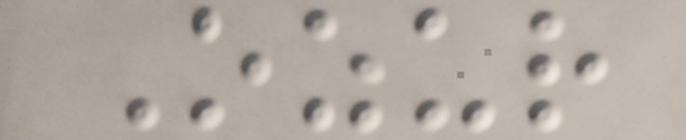Ozur
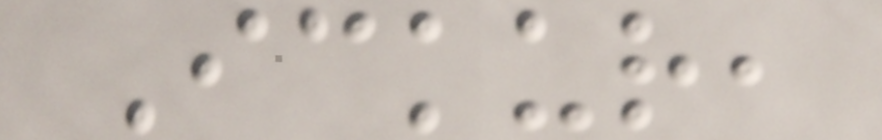Ickur,
